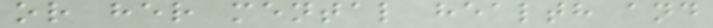or her mental health and
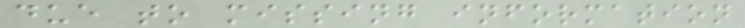due to missing information
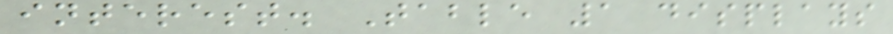interest. Table 1 displays
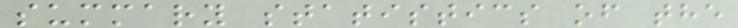summary statistics of the
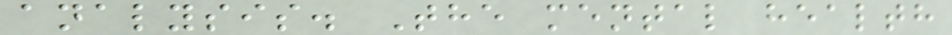analysis. The mental health
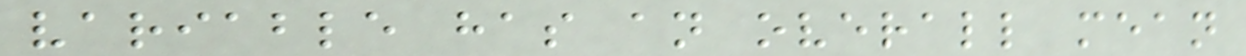variable has an overall mean
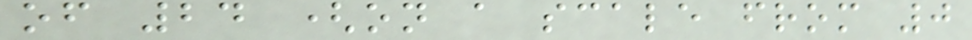of 24 (on a scale from 0
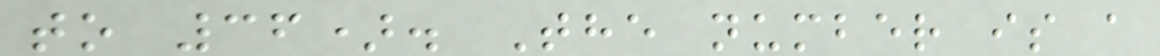to 36). The number is a
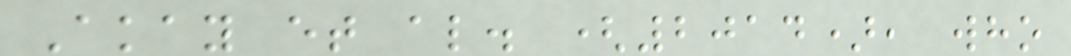Akay et al. (2014), who
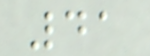41
